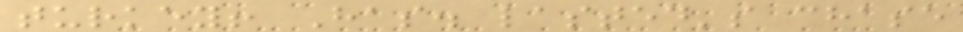turkey! Has. lasted's chase
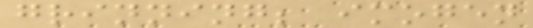grinning; imogen
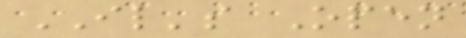IL's Open
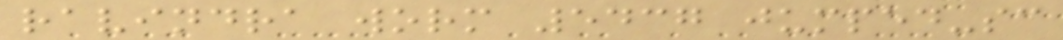ravindra worm 5437 jumped-sc
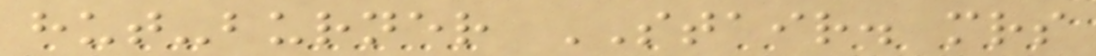hut-burner STAIR. mrs
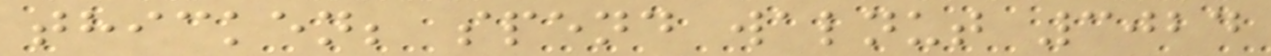thicken; spend walnut 3024
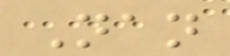Nan
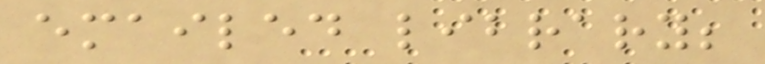emailed library;
